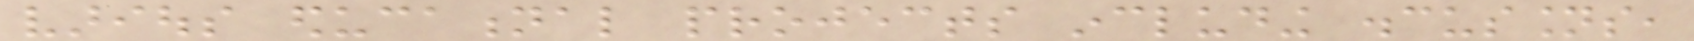various educational projects including discussions,
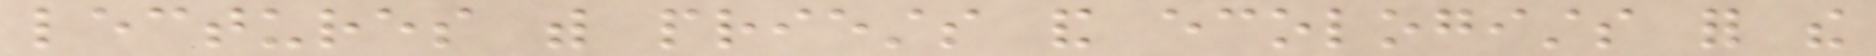lectures with priests and ecologists for the
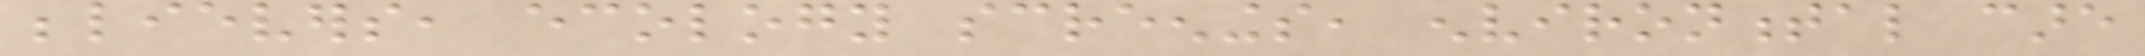believers, ecology screenings, environmental care
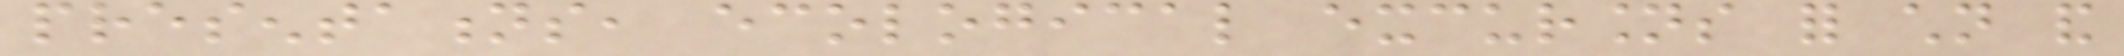presentations, ecological excursions for children and
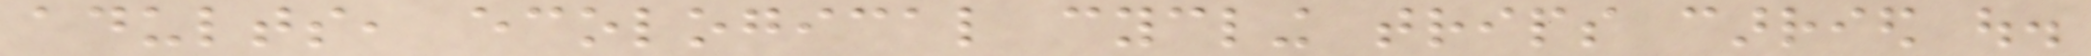adults, ecological cycling trips carried out.
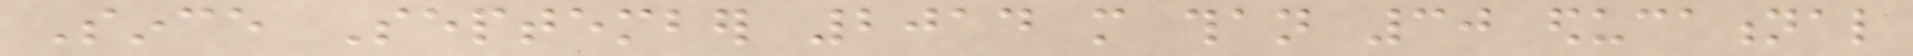Since September 2014 more than 30 educational
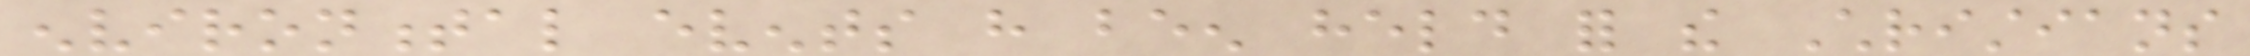environmental events have been held for the Christians
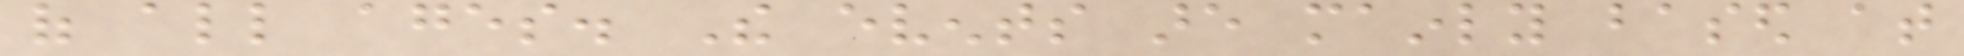of all ages. The events are mainly based at
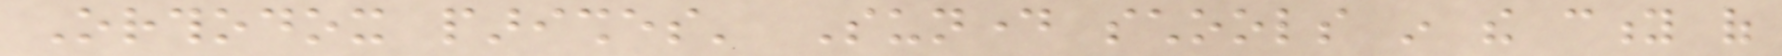Orthodox parishes' Sunday schools in the city of
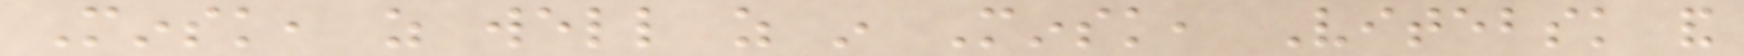Minsk, as well as in Minsk, Vitebsk and
